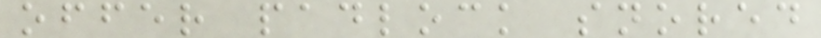offer padlock snored
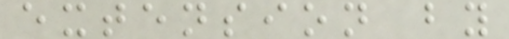extension by
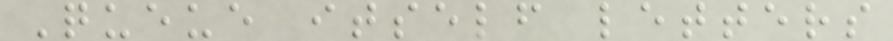Queue itself letters
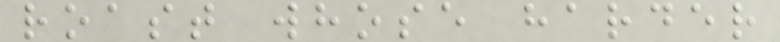roast whose harder
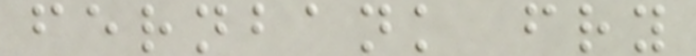fernbank fry
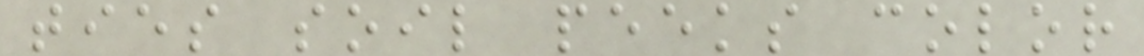ties soil peeks color
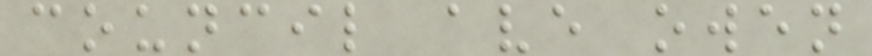council ave owen
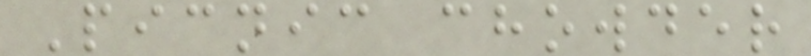Picnic chowder
